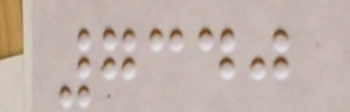7340
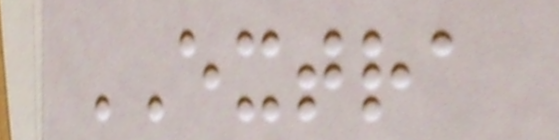EXTRA
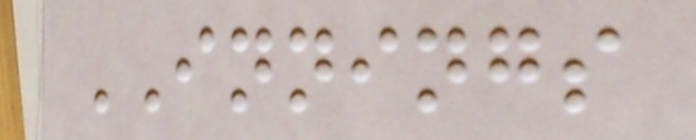INNINGS
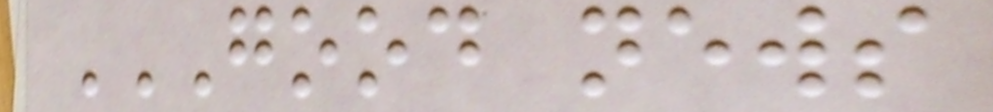GOOD NEWS
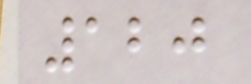120
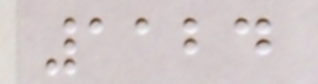1124
